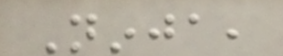Ninja,
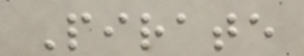Pirate
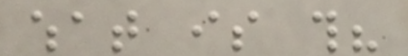what is this?
